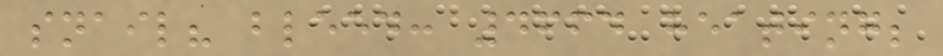snail? bleed: 4664 heating;
